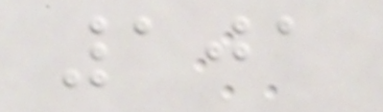101
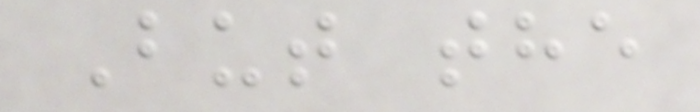But the
